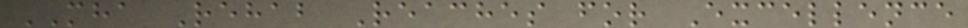MHA Rehab Reaches for Excellence
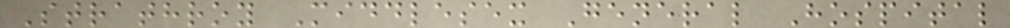Strathroy Middlesex General Hospital
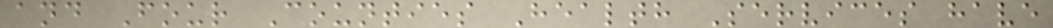and Four Counties Health Services have
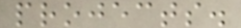projects.
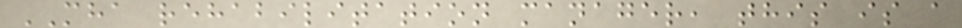MHA rehabilitation manager, this is a
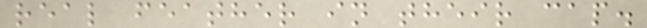real feather in their cap.
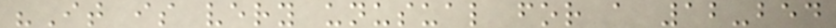"It is very unusual for a 12-bed
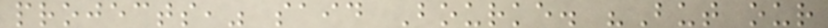projects," said Bourke. "But our
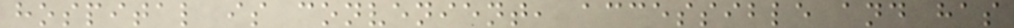hospital is convenient, accessible and has
